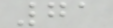71
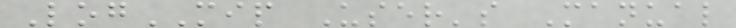LogMIP User's Manual
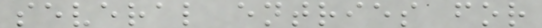several entries for
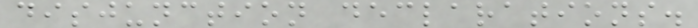disjunction declarations.
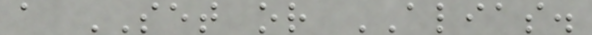a SET or ALIAS.
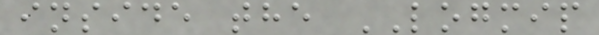inside the LOGMIP
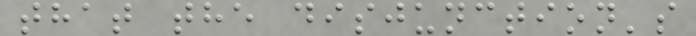that the disjunction's
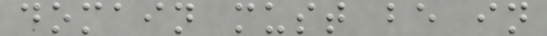domain must be in
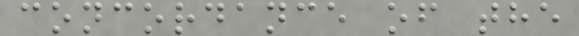concordance of the
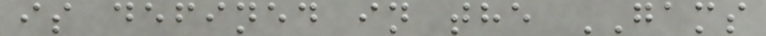is defined in the GAMS
